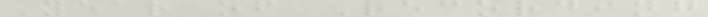Year of Recording
